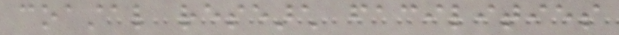coastal research facilities
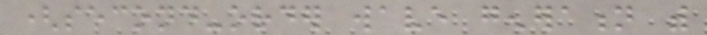(second-order wave generation with
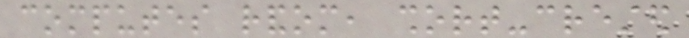computes random, short-crested
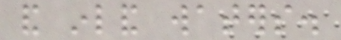and inland waters.
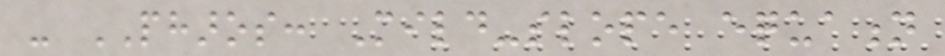- PHAROS: Mild-slope equation
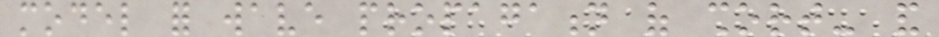model for wave propagation of short- and
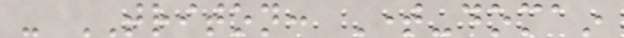- TRITON: Time-domain
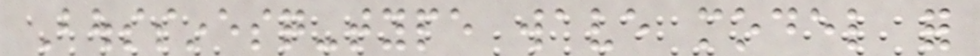Boussinesq-type wave model for
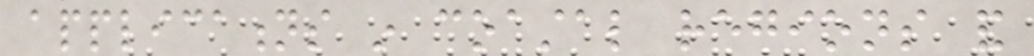applications in coastal regions and
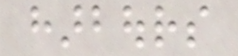harbours
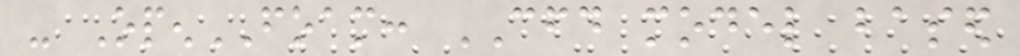- OpenFOAM: CFD model based
